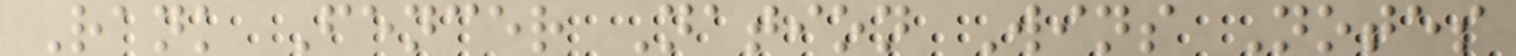Rank Fencer Nation Wins Notes
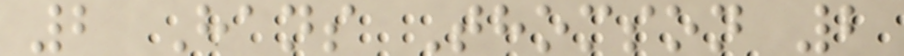2 Hans Thomson 2
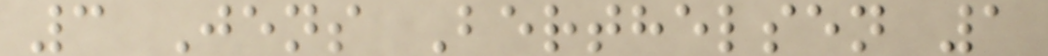3 Jens Berthelsen 1
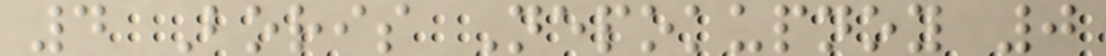4 Boris Nepokupnoy 0
